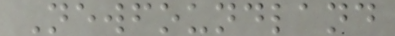Newfoundland
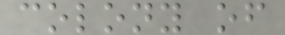colony of
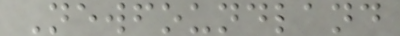Newfoundland
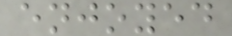enjoyed
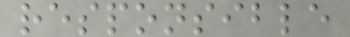responsible
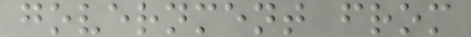government from
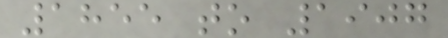1855 to 1907
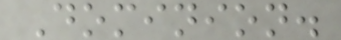Dominion.
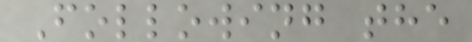Following the
